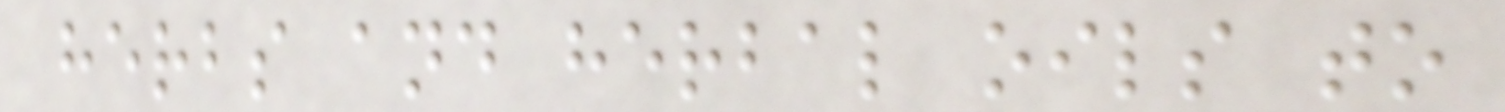herbs and herbal oils to
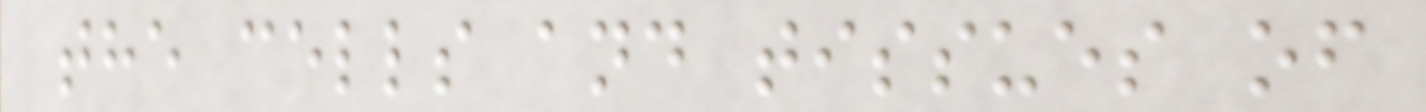the cells and tissues of
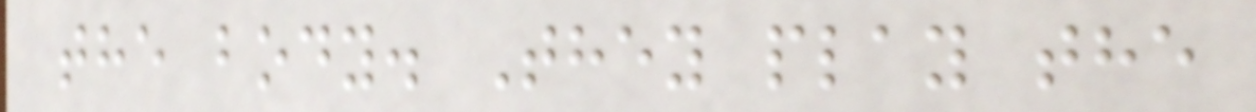the body. They play the
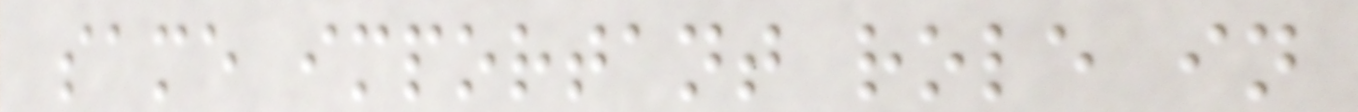same important role in
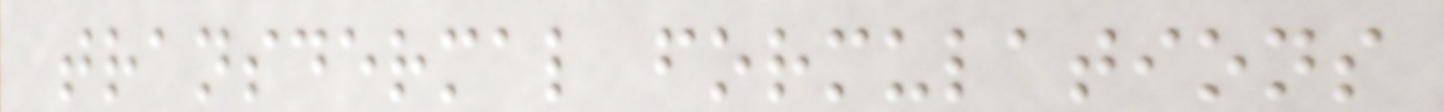transdermal formulations
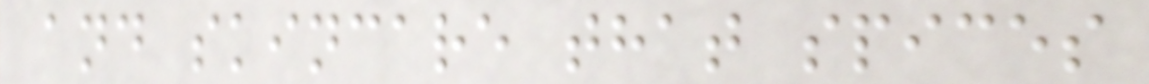and skincare that spices
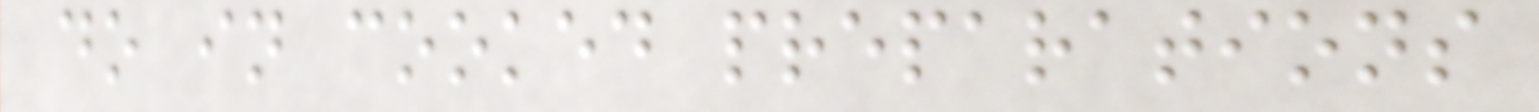do in cooked preparations
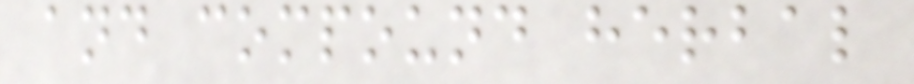and compound herbal
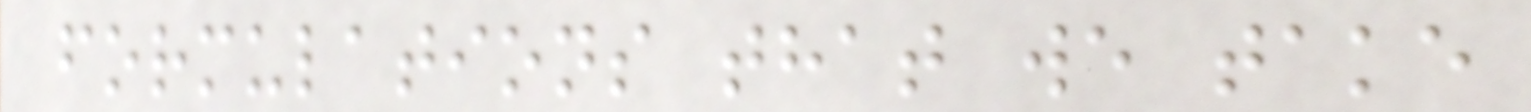formulations that we take
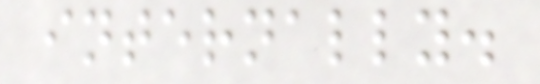internally.
